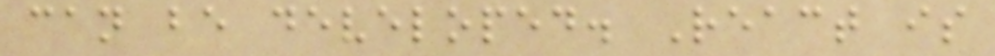can be developed. React is
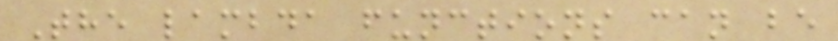The lambda functions can be
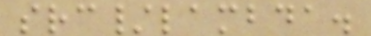src/lambda.
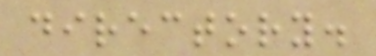directory.
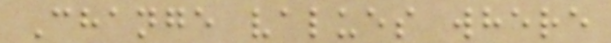Change values where
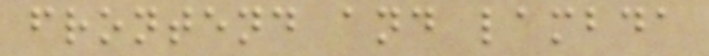frontend and lambda
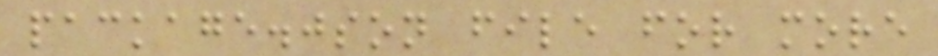package.json file for more
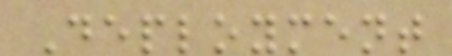Deployment
